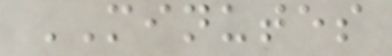MINUTES
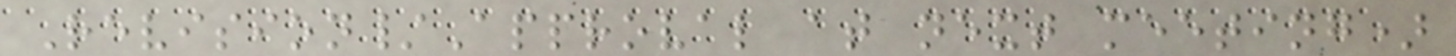Revision/Approval at next meeting)
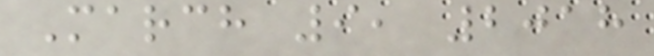March 9, 2018
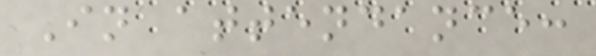In attendance:
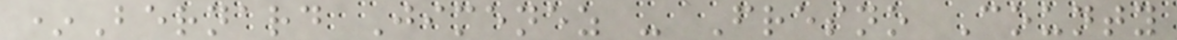*Bernard Jimenez - Fresno County
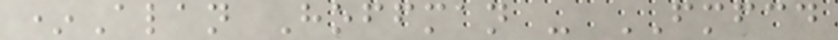*Alan Hoffman - FMFCD
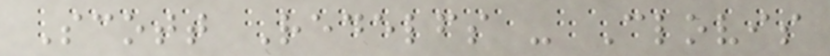Scott Redelfs - Clovis
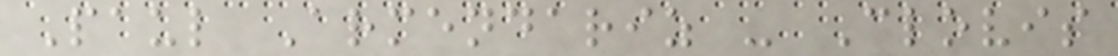Paul Armendariz - Clovis
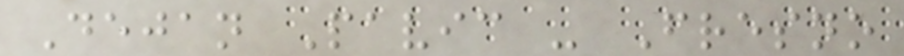Dejan Pavic - Fresno
